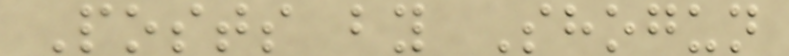Posts by Shogun
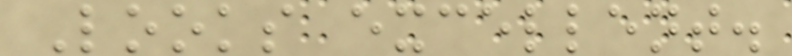Looks excellent.
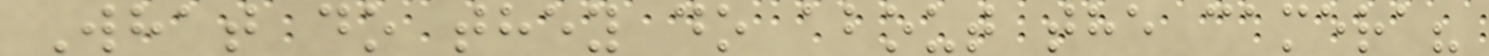What do they do about the camera?
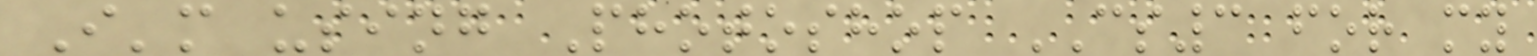I'm using Photoshop CS3 for my
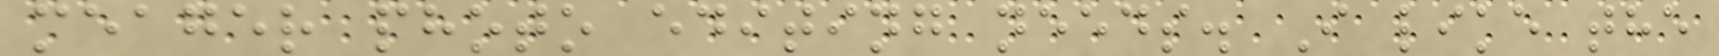meager photo editing needs. I like the
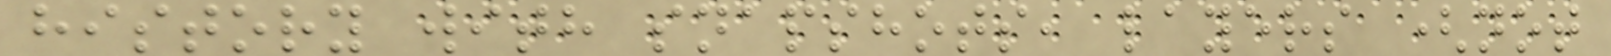history with snapshots, layers (not
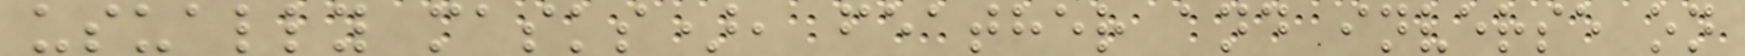usually masks), feather and inverse on
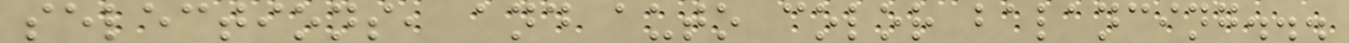selections, and auto color balancing...
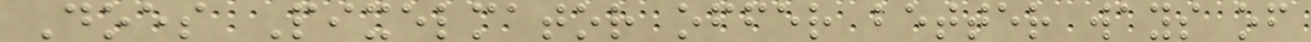Does Pixelmator offer better ways of
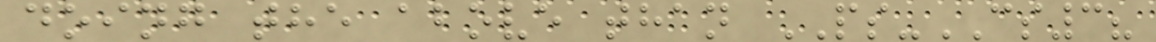doing the above than PS-CS3?
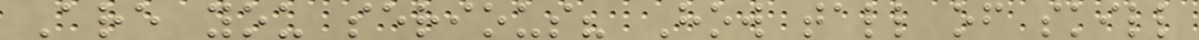Are you serious? How tall of skill
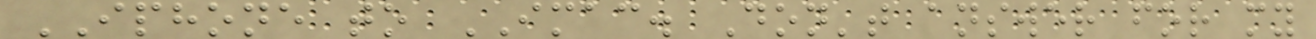IPHONE to IMAC. Don't answer for my
